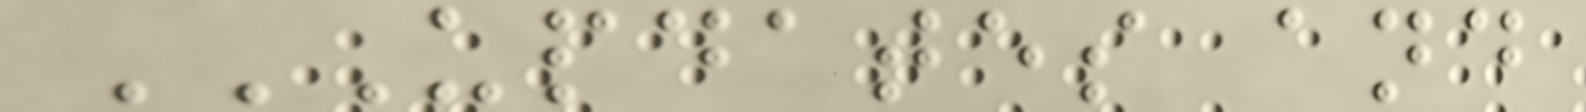UPDATES AND
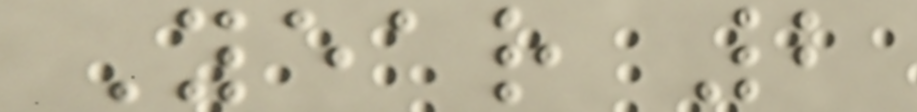Year 2
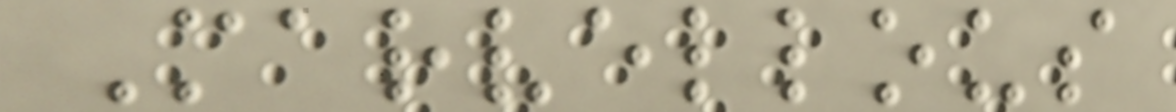Marvellous
